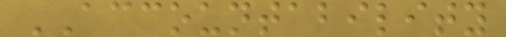ACCOUNTABILITY
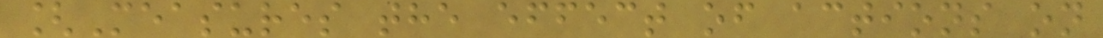[Measures the effect of actions on
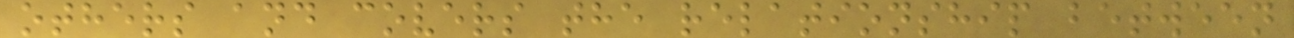others and covers the relationship between
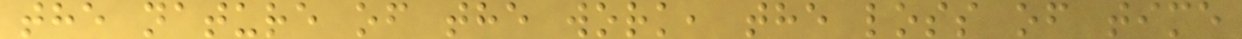the nature of the work, the loss of time
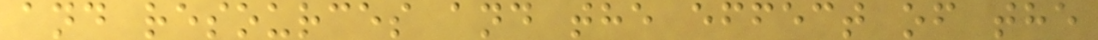and resources and the effect of the
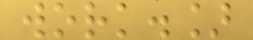work.]
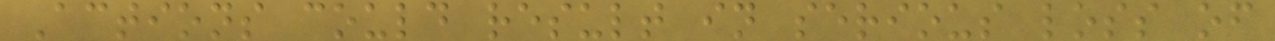Actions could result in serious loss of
